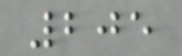205
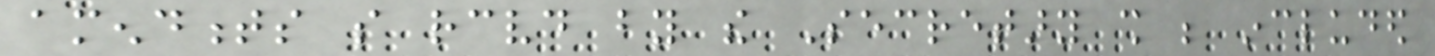amendments so received by the Secretary shall be included
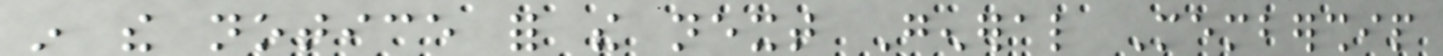in the notice for the next General Membership
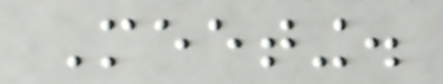Meeting.
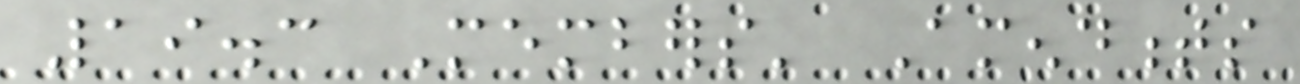19.3 Members' Amendments
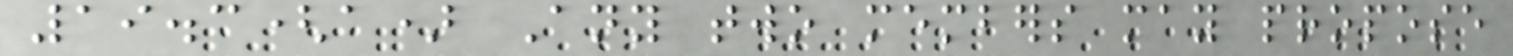19.3(a) Any two members may propose
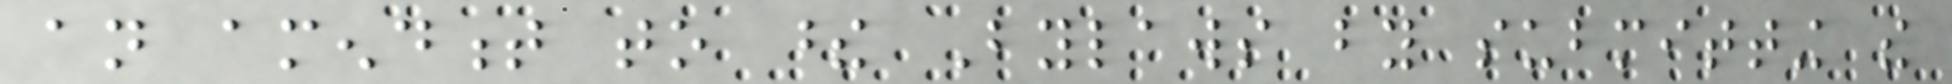an amendment to these Bylaws by submitting the
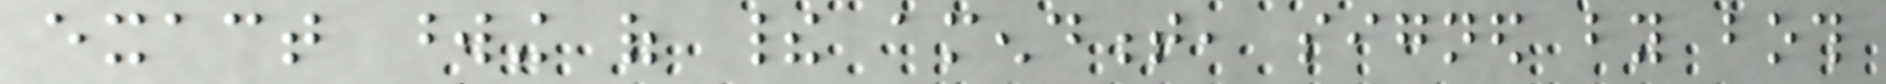exact wording of their amendment, signed by both
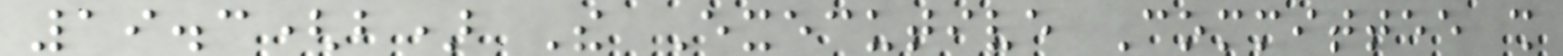19.3(b) The Executive Committee shall
